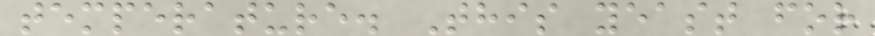temperature. This yeast for
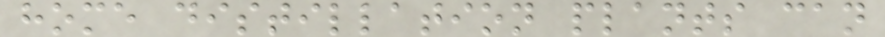home distillation plants can
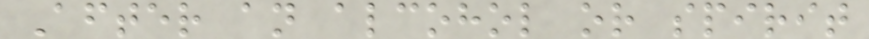After an alcohol or spirit
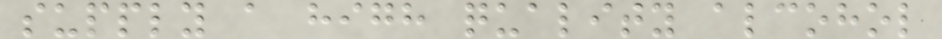supply a high quality alcohol
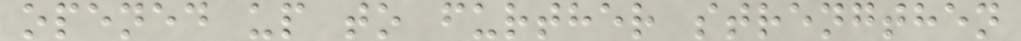opened up to further strengthen
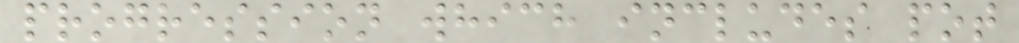progression which includes pot
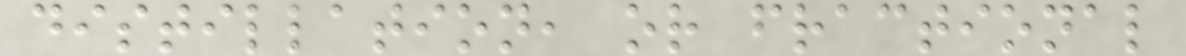distillation, or fractional
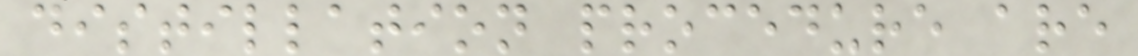distillation procedure are
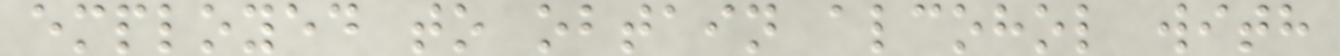employed to obtain alcohol with
